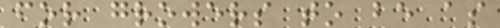for growers to be as
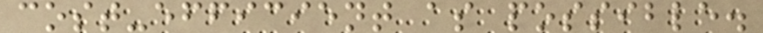cost-efficient as possible.
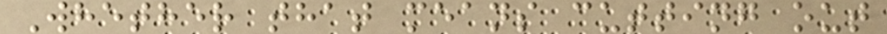Whether that means cutting out
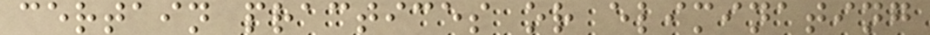certain practices or eliminating
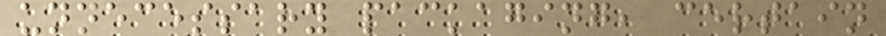unnecessary packaging, certain
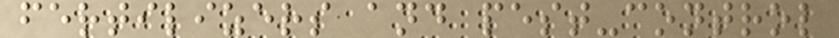fertilizers and pest-control
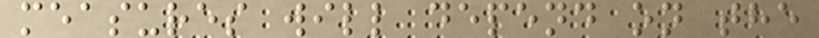measures will depend on the
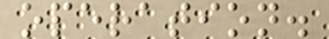operation.
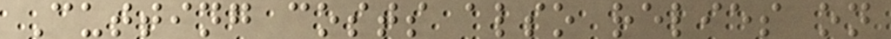Cutting costs also relies on
